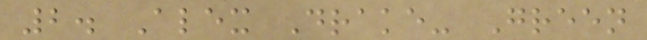2. Alex Drake- Green
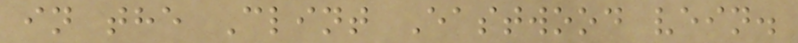in the Clint Eastwood vein.
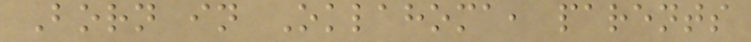Born in Oklahoma, parents
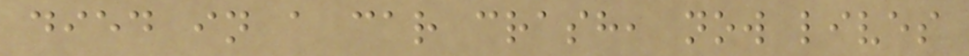died in a car crash, now lives
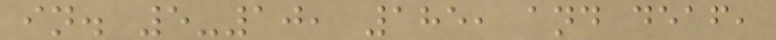in. 5-10, 185, and deaf,
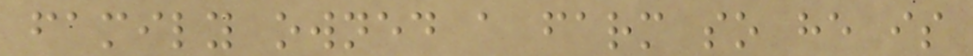family owned a farm so he is
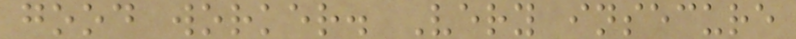good worker. Very insecure
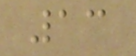13
